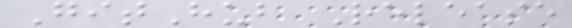GitHub Release
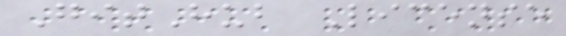GitHub License
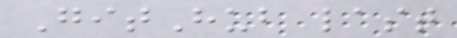GitHub last
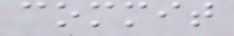commit
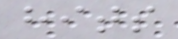hits
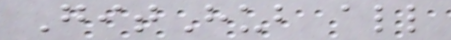GitHub all
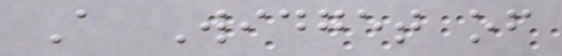A Widget of
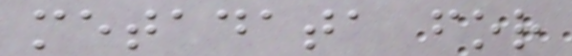metadata for
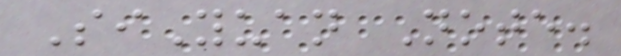SiYuan Note.
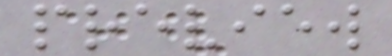preview
